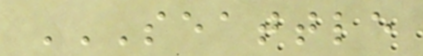SEATTLE
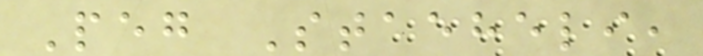Peg Staeheli,
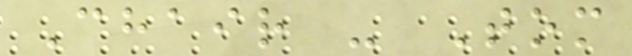Chair - Tom
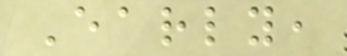Early,
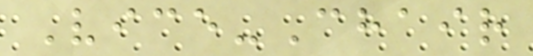Vice-Chair
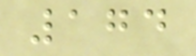174
